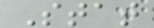Stat
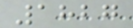1827
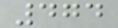474
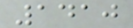1410
